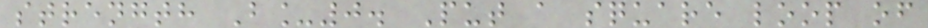strength B_0. Put a square loop of
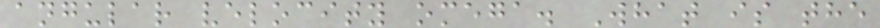angular velocity omega. What is the
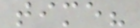time?
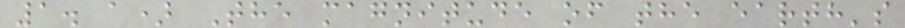1. a) The magnitude of the earth's
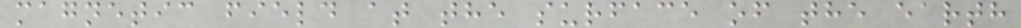magnetic field at the surface of the earth
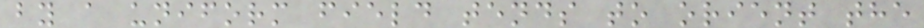by a uniform field tends to orient the
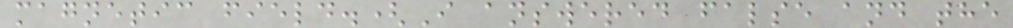magnetic field.(I answered false and the
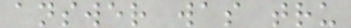answer was tru
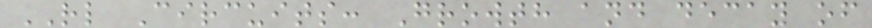RL Circuits: Growth and decay of
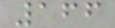166
